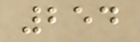254
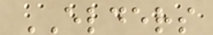ELDERS
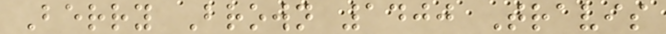Berry Brown 1400 Travis
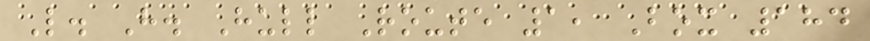L. H. Hull Route 1, Box 184
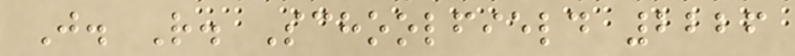J. R. Schoolfield 2226
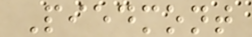Piedmont
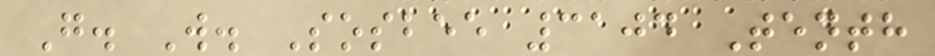G. W. Sosbee 3104 Tenth
